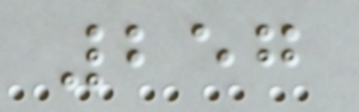257
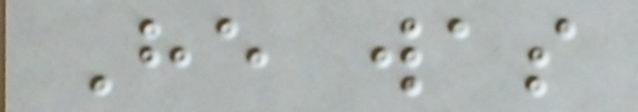He was
